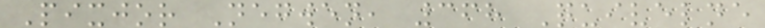Pixjor Negwen, 368 Quivelne
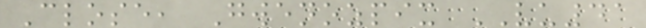Close, Gwenozpix VU41
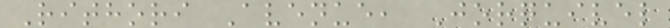Rithori Avenue, Jorquivel
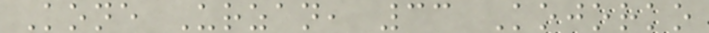Kone Urzan, 33 Kojorko
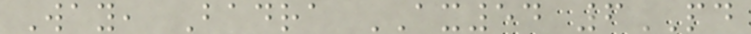Way, Badra AX54 6PD
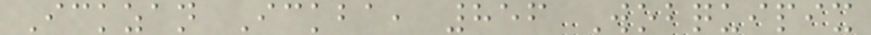Ickzan Ickba, 856 Wobquipix
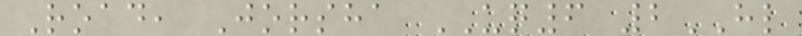Road, Jorsha UQ6 2HL
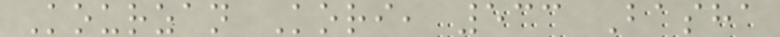Kourzan Kori, 533 Basha
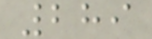289
